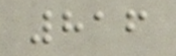816
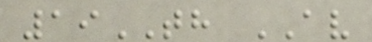19TH AV
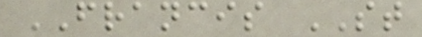FRANCIS ST
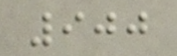900
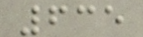635
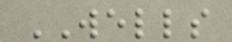WELLS
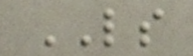LS
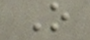O
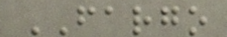FARGO
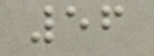56
